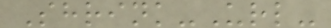Shrink-Url-
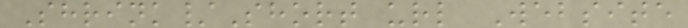Shrink/Short url Website
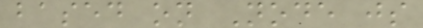based on Node js
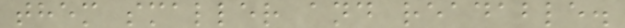them smaller and readable.
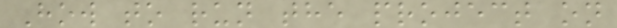How to run the project on
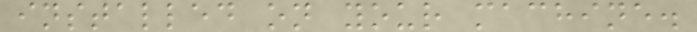installed on your machine.
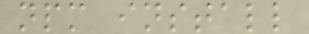npm install
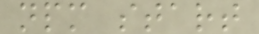npm start
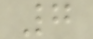7
